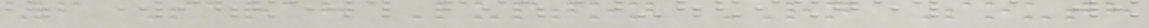6 Sarah Lupton RN South
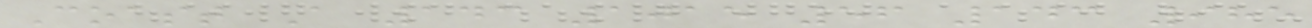Coast A 143 1015 56 143 985
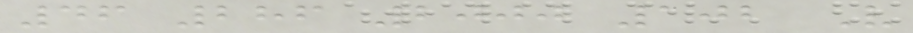46 286 2000 102 V
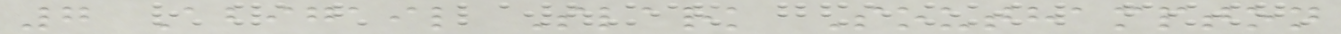7 Abigail Slark Southampton
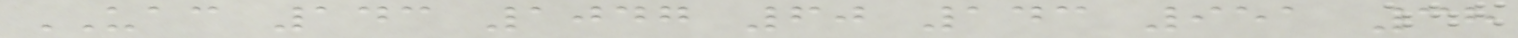UAC 143 1047 60 143 951 38
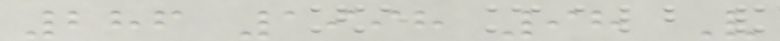286 1998 98 V
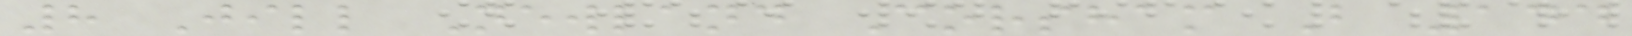8 Jill Newland Corsham B 144
